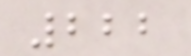222
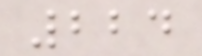224
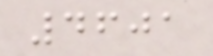4601
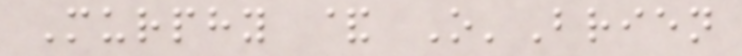Murphy & O'Brien
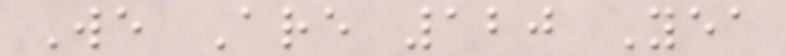We Are 120 Yea
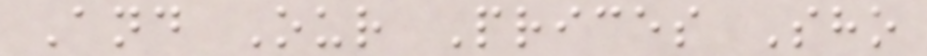And Our Prices Sho
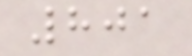801
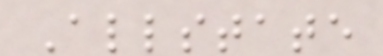Allstate
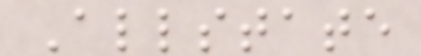Allstate
